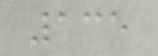135
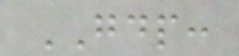GDP:
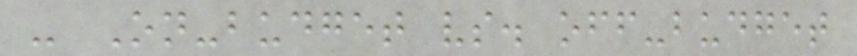- On-budget vs. off-budget
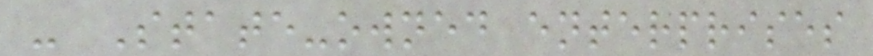- State-owned enterprises
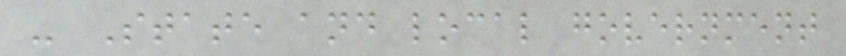- State and local government
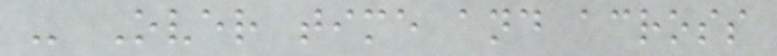- Over time and across
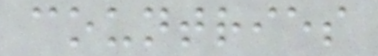countries
